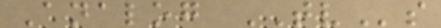Analog TVs
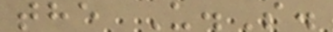the U.S.
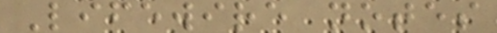Lifewire notes
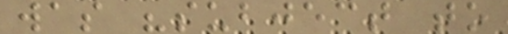was "subject to
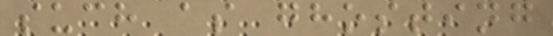such as ghosting
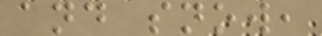and snow,
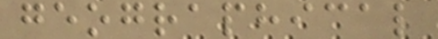geographical
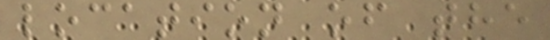location of the
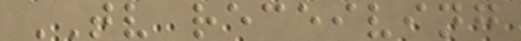TV receiving
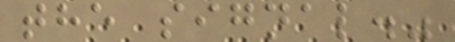the signal."
